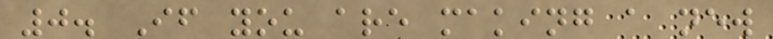0. If you are making a new
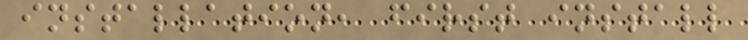installation, first install
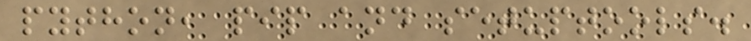python, pip and setuptools.
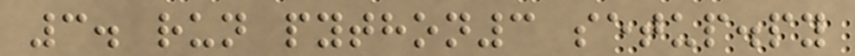3. run python3 setup.py
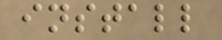install
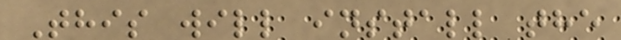This will install the
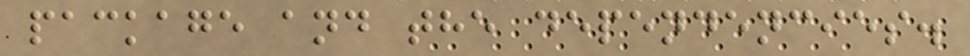package and the dependencies.
